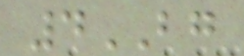4BG
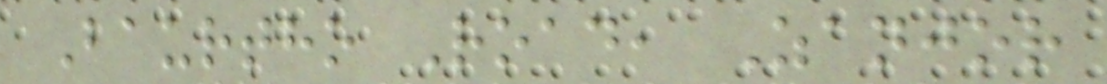Baurtho Road, Zanjor
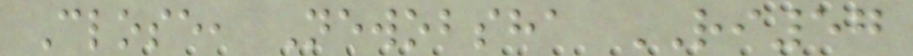Close, Newobsha RI57
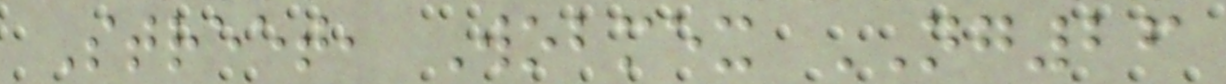Street, Wobmex NG26
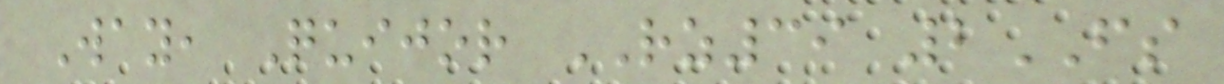Way, Quijor RZ39 2FS
